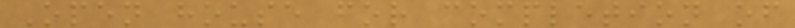Open house for completion of
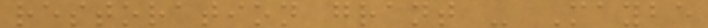restoration grant - Maybe
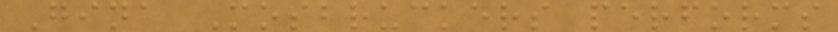Gina Mosbruckers performs
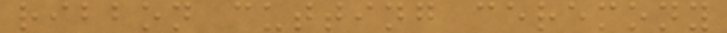ribbon cutting ceremony
